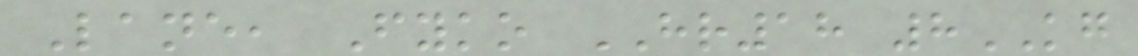Lane, Fyko HR18 8KG
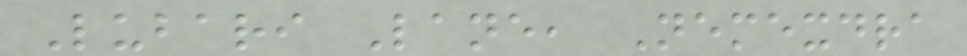Lubari Lane, Nemexdra
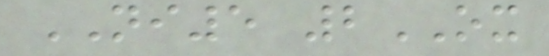NI5 2OX
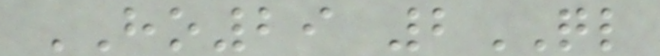HO29 2QL
